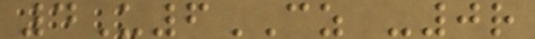4U6CZ -0r
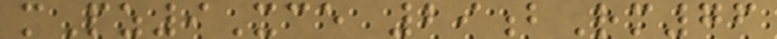mPz9Xce 29bRm76
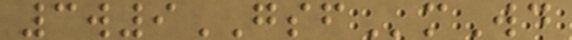3w9GSFmWd
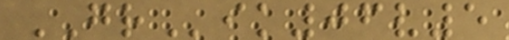GRik06v5
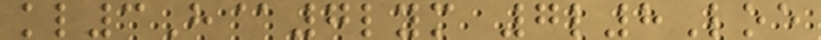kl3H@7lym 7l8Loe
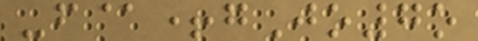-f@+gJo7o
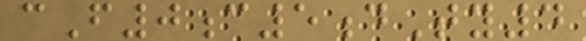cF0c5dTy4
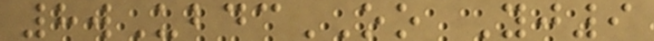8wUbdcOO Yj9
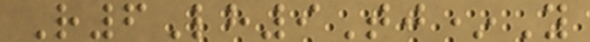R6Lh9Tj*Y
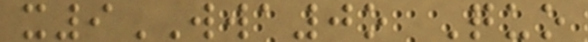x9WWA0o Quo
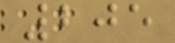205
